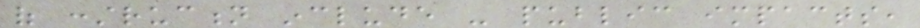of construction include - public impacts,
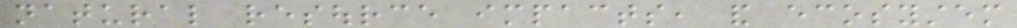natural resource impacts, and ecosystem
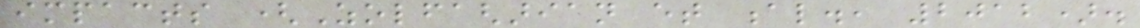impacts (Zolfagharian et al., 2012).
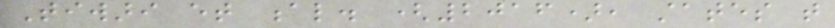Tiwari et al. (2016), states that
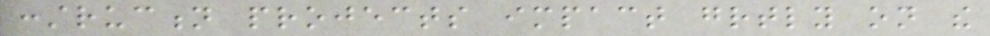construction projects impact greatly on the
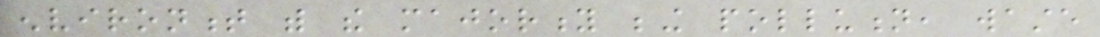environment with the majority being pollution, waste
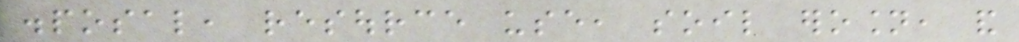disposal, resource use, soil erosion, and
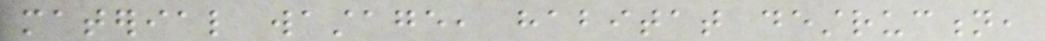material wastage, habitat destruction,
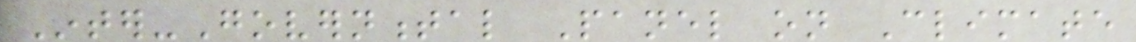Inter-Governmental Panel on Climate
